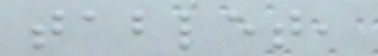tablet,
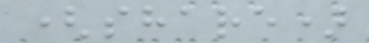(share)
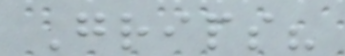Grips?
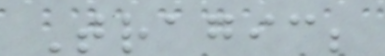Tragic;
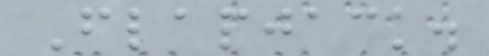Flapjack.
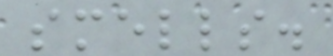smells.
